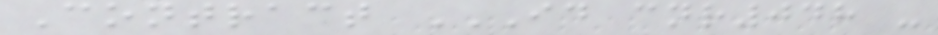Contract ID CNR048 -
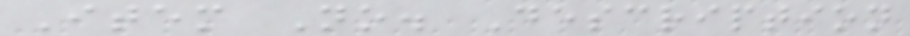Item No. Description
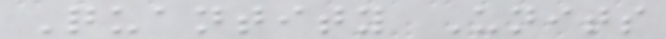Quantity Units
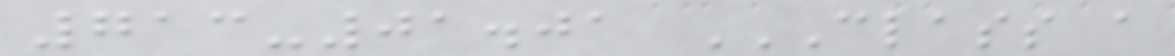713-01.01 CLASS A
